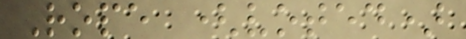Rope (voted)
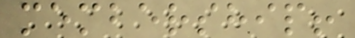membership!
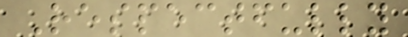Respectfully
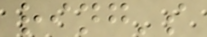ring's
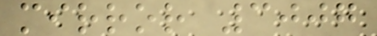mirror 3007
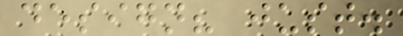design? just.
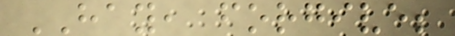HAY, forgive;
